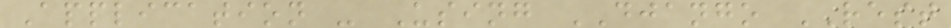Application - Using DJANGO REST
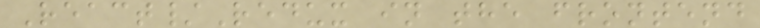React/Redux in the frontend
